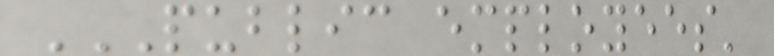PUBLIC EMPLOYEES'
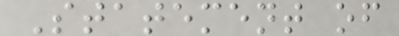Statement of
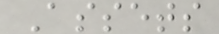Assets
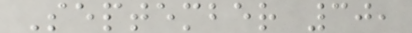September 30,
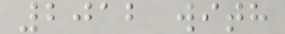2012 with
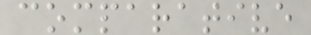comparative
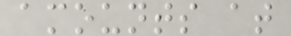amounts at
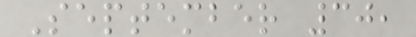September 30,
